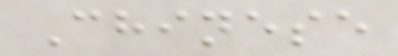Chinese
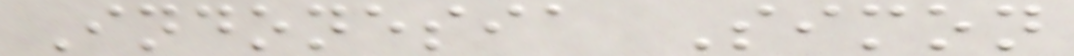Indonesia Simon
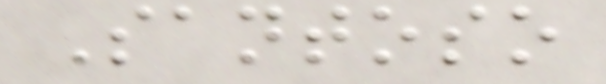Santoso
